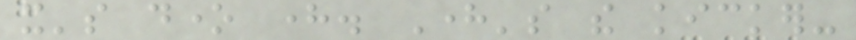it's done here. Here's the kicker-
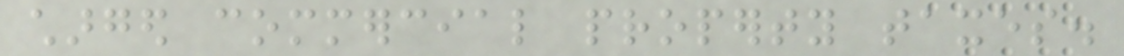charged commercial property taxes.
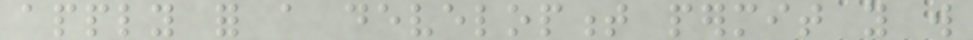apply for a development permit you will
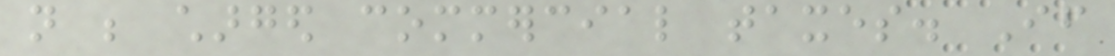not be charged commercial taxes. If
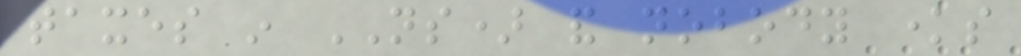taxes in NS) and nobody knows
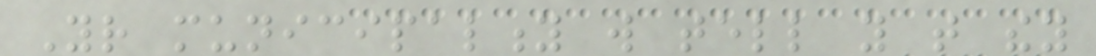Your municipality will tell you that they
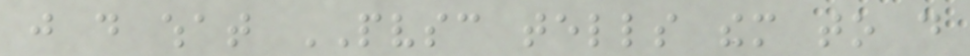just do what PVSC tells them to do
